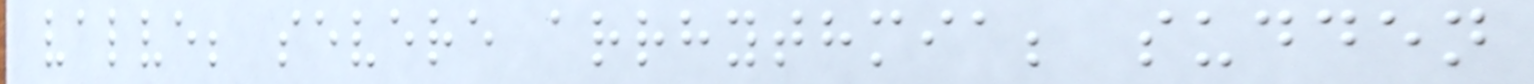valve; severe arrhythmia; sudden
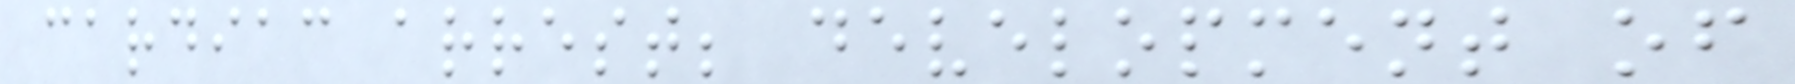cardiac arrest; development of
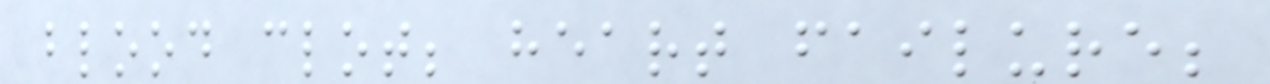blood clot; heart failure;
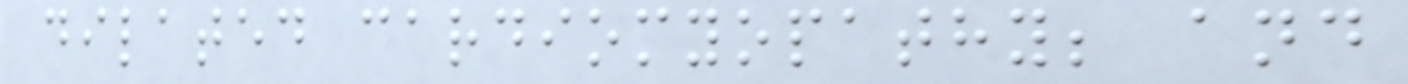dilated cardiomyopathy; and
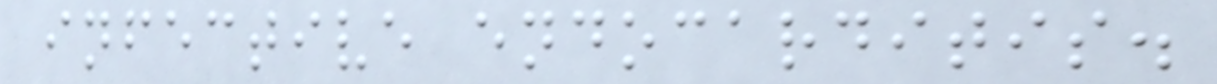infective endocarditis.
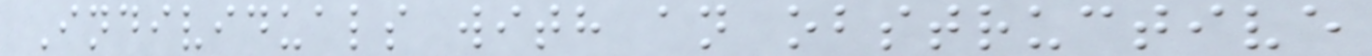Individuals with an obstructive
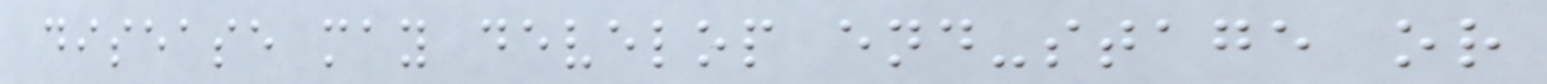disease may develop end-stage or
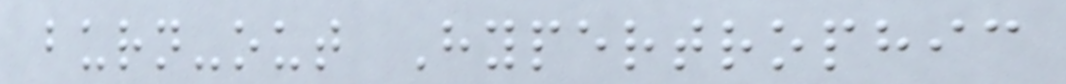burn-out Hypertrophic
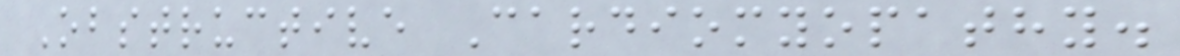Obstructive Cardiomyopathy.
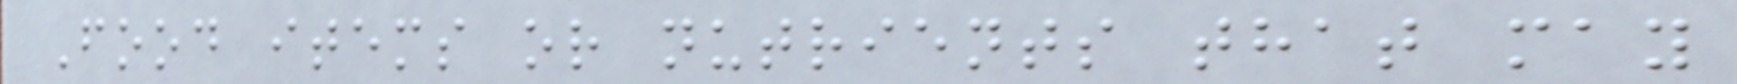Food items or nutrients that may
